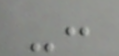-:
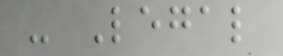- Legal
